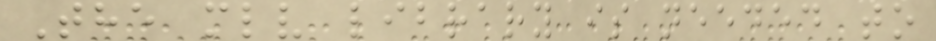The mlv library is needed to
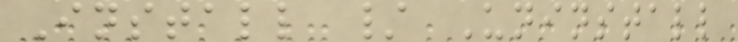Install / Uninstall
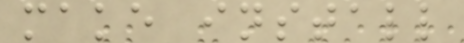make install
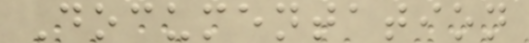Documentation
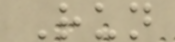Run
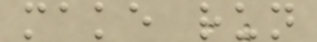make run
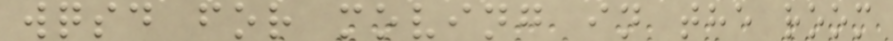wqsd for moving in the room
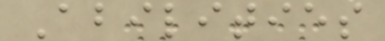Abilities
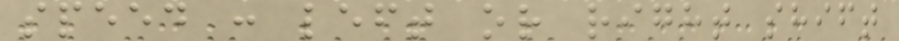speed : left or right shift
